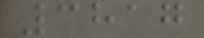3817
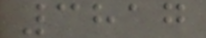3817
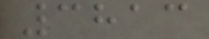3813
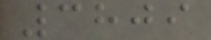3809
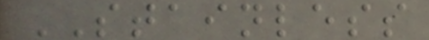STAINLESS
